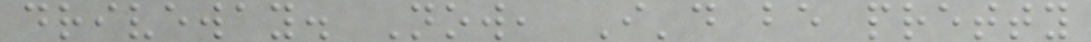driveway. Now, I'd be pretty
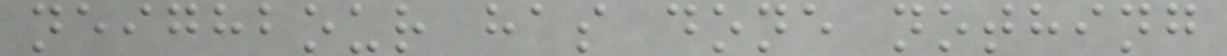neighbour has done nothing
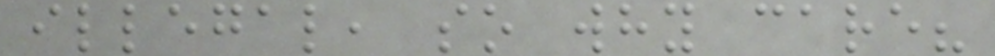illegal, so why care?
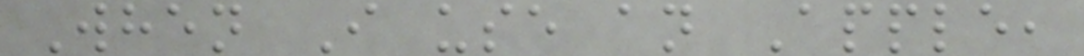When I use an Apple,
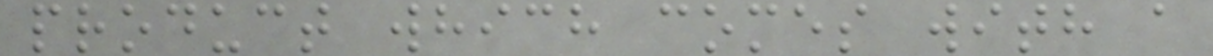product which comes with a
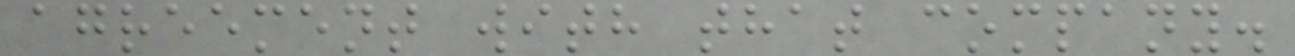agreement with that company.
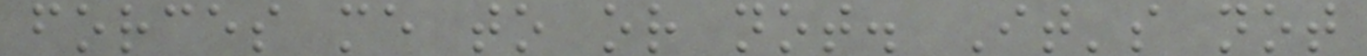forces me to or not. It's not
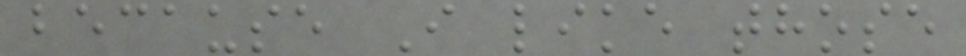because I like those
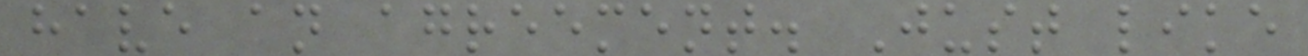have an agreement. Just like
